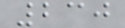230
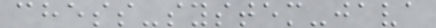chess-system-java
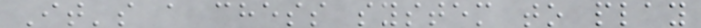It's a chess system to play
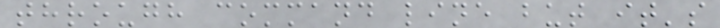through command line but it's
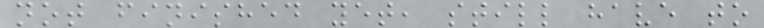not finished yet, still have to
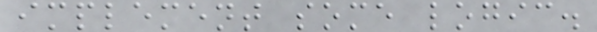implement some logic.
